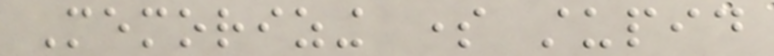Memorizing some stupid
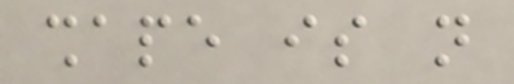shape is not
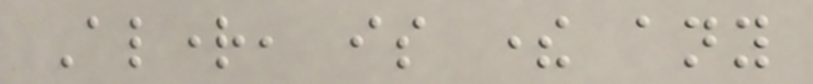Alright, is there any
